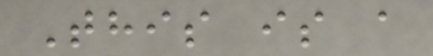This is a
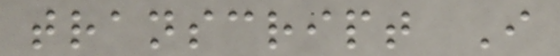transcript I
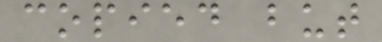copied but
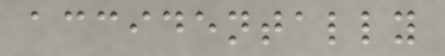accidentally
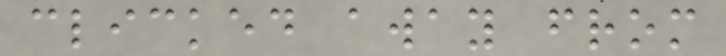clicked away from
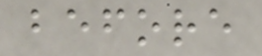before
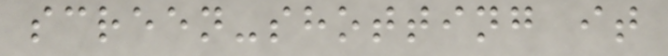screen-shotting it
